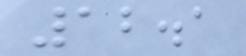12.1
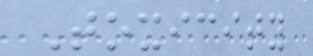Toxicity
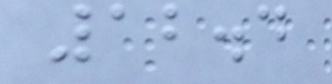12.4
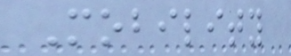Mobility
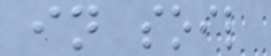in soil
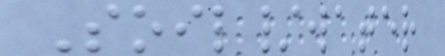Soil/water
